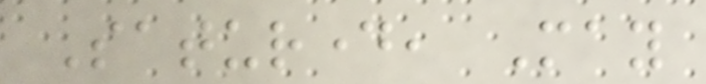Saturday, May
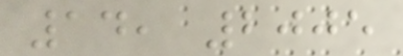14, 2005
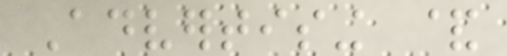Advertising &
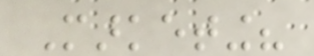Marketing?
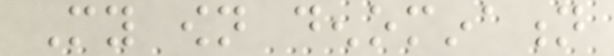My own denomination
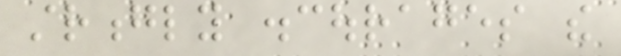strongly discourages the
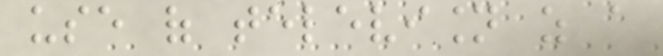use of television as a
